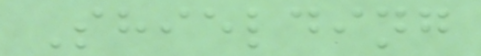Shielding
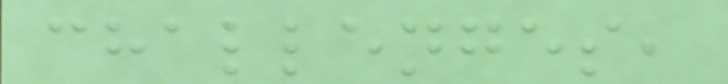challenges,
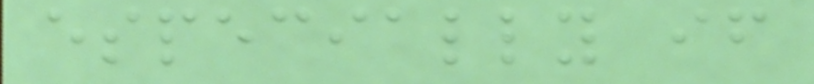especially if
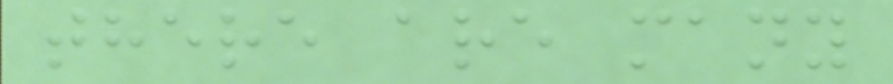there are many
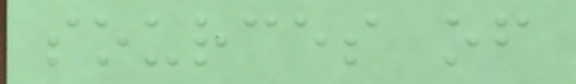sources of
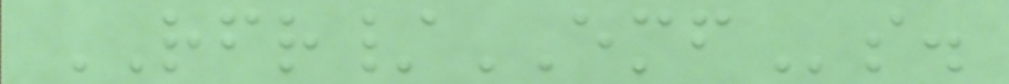RFR/EMFs.
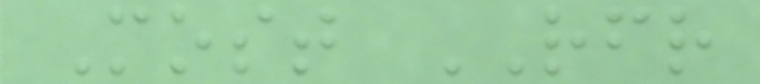Most RFR
